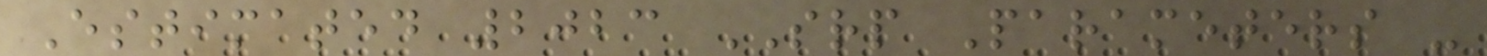Estimated 2023 SRP Parameters -
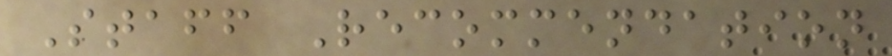Staff Recommendation
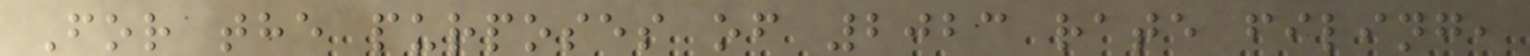For the purposes of 2023 rate filing,
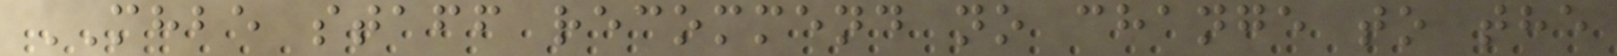MHBE staff recommend no change to the
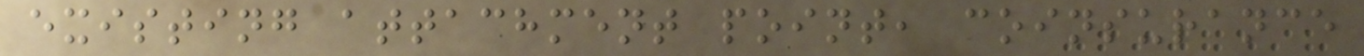existing attachment point, coinsurance
